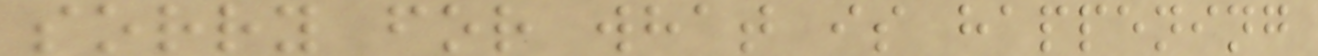sorry for what is happening
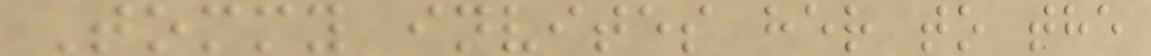Tommy invites her to the
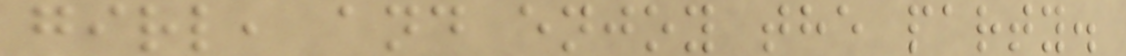girl, and enjoy the party.
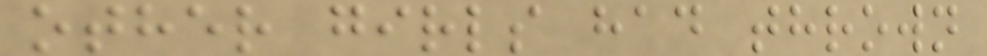other girls had thrown
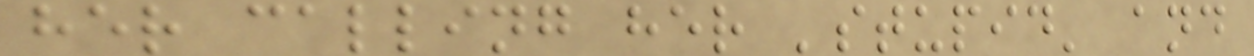her calling her 'stupid' and
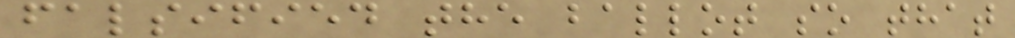falsified the ballot so that
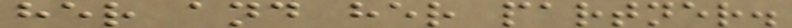her and her partner.
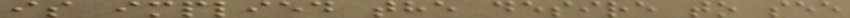is implied the desire to see
